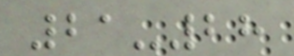21-28
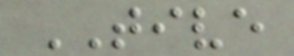TIVE
